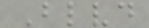Blvd
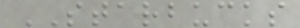STARBUCKS
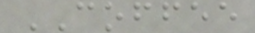COFFEE
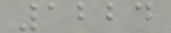1224
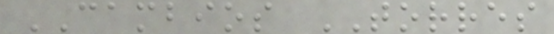CAMBIOS TORRES
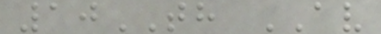10TH AV
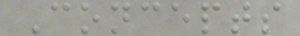Concepts
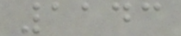1143
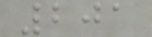201
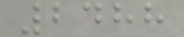2488
